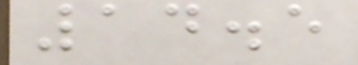14.5
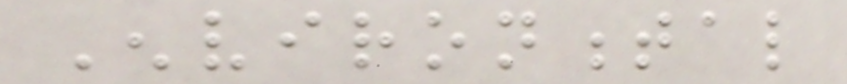Environmental
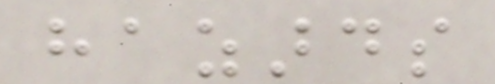hazards
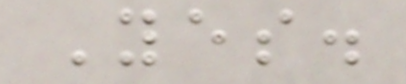Yes.
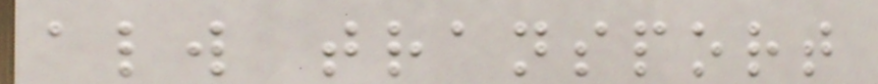always transport
